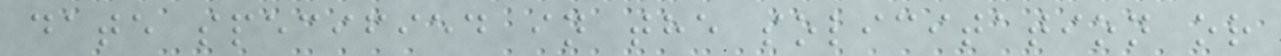date specified in the solicitation or
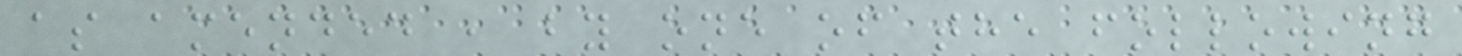as amended , by one of the following
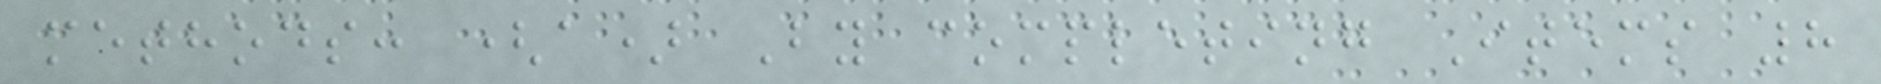methods: (a) By completing Items 8
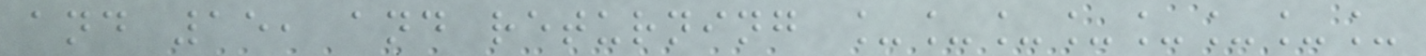and 15, and returning ________
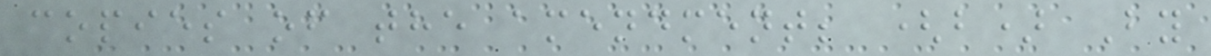copies of the amendment; (b) By
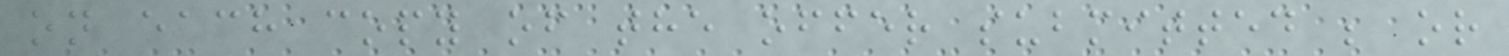on each copy of the offer submitted ; or
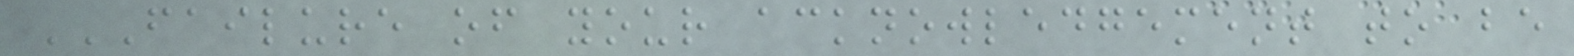FAILURE OF YOUR ACKNOWLEDGEMENT TO BE
